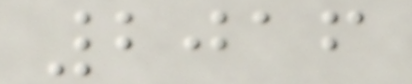2016
